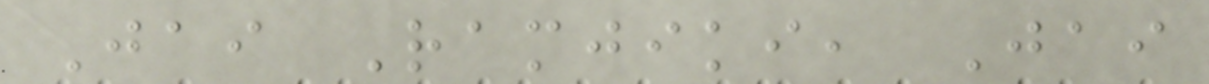Jai Ramjiki, Jai
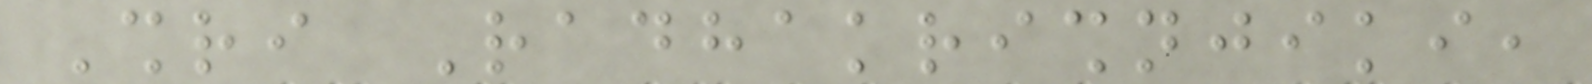Shri Radhakrishnjiki,
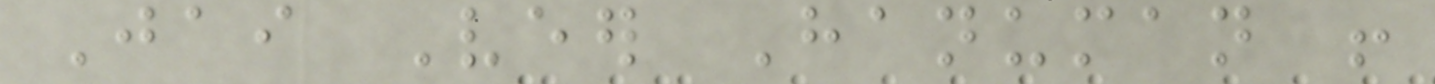Jai Veer Hanuman !
